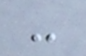-
